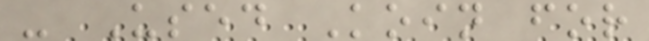- Used Koin for
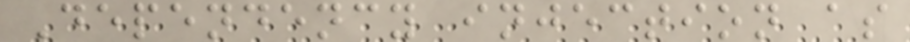Dependency injection as
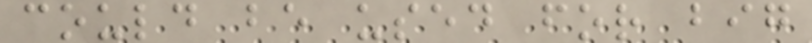could be used for big
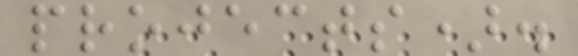projects).
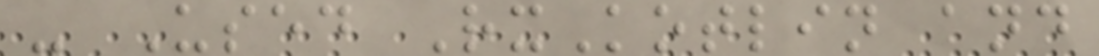- Used RxKotlin and
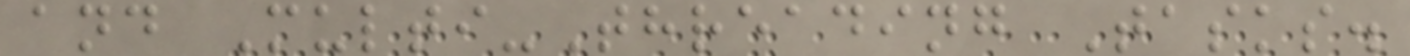and Multi-Threading Tasks.
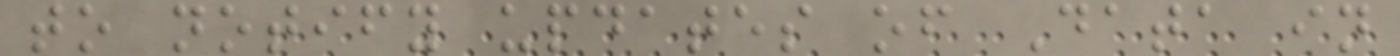to notify updates of Data in
